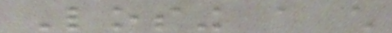Losing a child
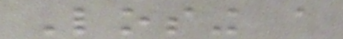Losing a
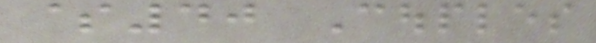$40 Couples
